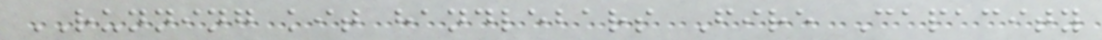RUNNING kit handlebars Fire Capacity
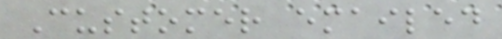Customer emailed
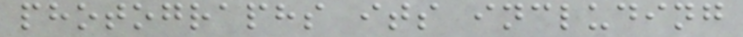photographs its including
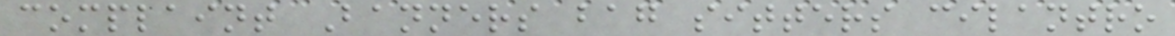complaint Banners bag sitters cilantro
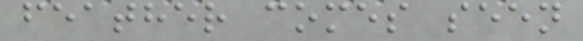feather comes seen
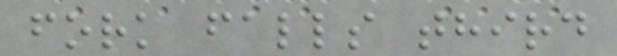fork falls third
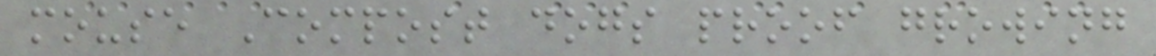mouse Compost dogs proof growing
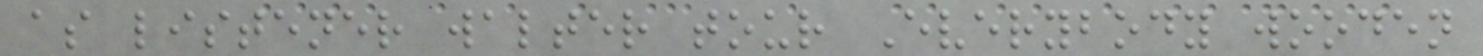as listener walter tour Everybody wooden
